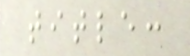title:
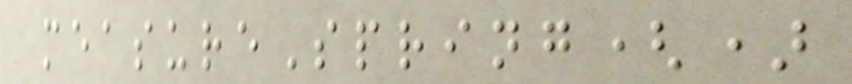measureSpring()
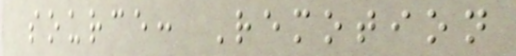source: Remotion
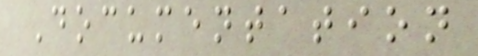Documentation
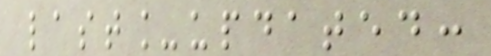last_updated:
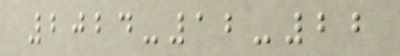2024-12-22
